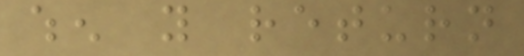when you return
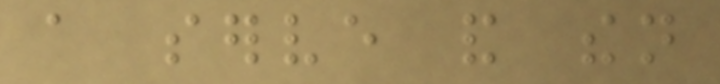a serve and then
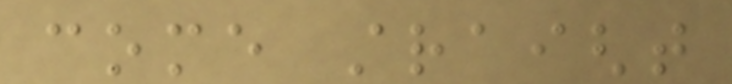come straight
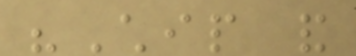"Chip and
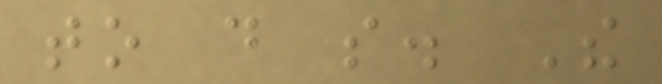to do so. The
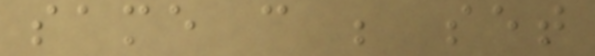same can be set
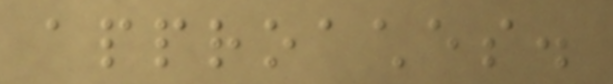approaches.
